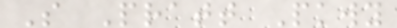S Pratt Pkwy
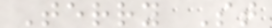Terry St
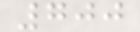700
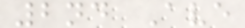2nd Ave
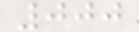000
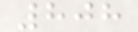808
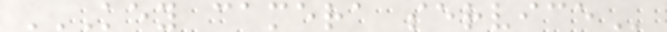KEY CAMERA SERVICE
